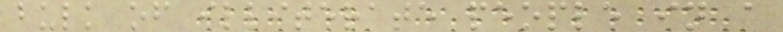bulk of illiterate people in a
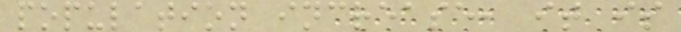population increase, it is
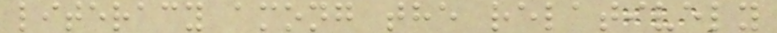literacy among the relatively
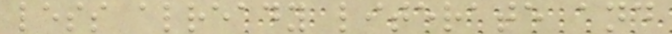less already literate and
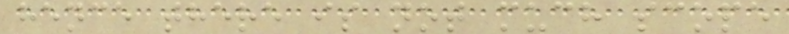hence there is not much scope
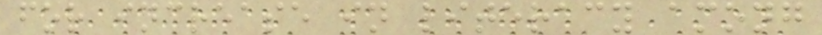for increase in literacy among
